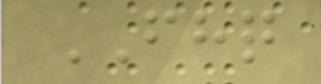FHQ
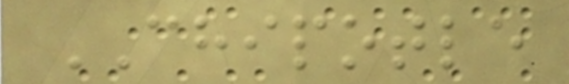CHIPOTLE
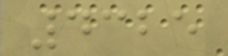4325
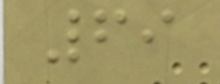69
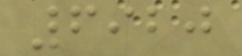6920
